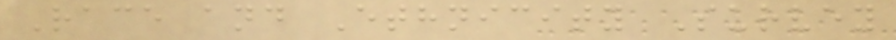Race and Ethnicity Survey
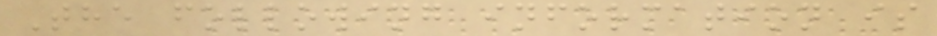The following information is
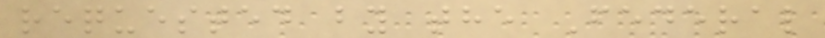requested by the Federal
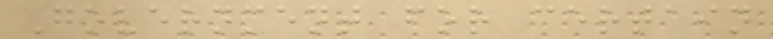Government for certain
